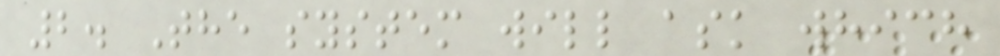2. The system will ask which
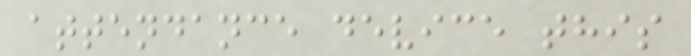attendance device this
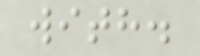with.
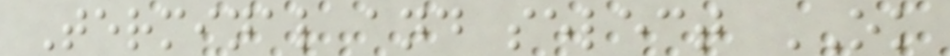Terminal and select OK
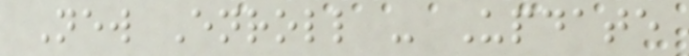New Enroll - Update
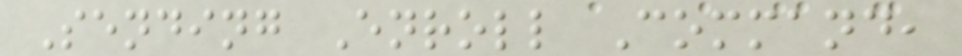Sending Enroll Command,
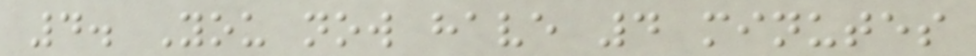4. You now have 4 minutes
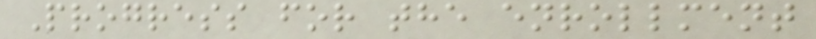Progress for the enrollment
